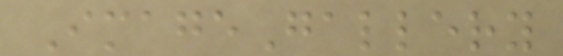ImageGallery
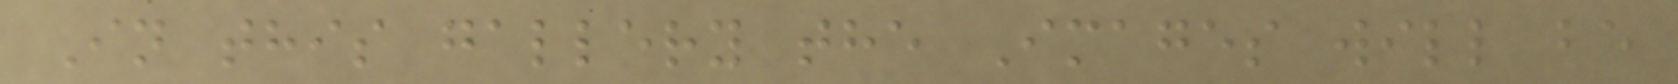In this gallery the Images will be
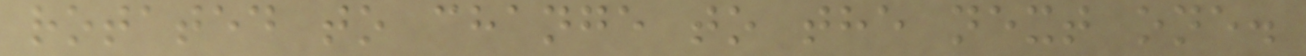rotated to change to the next one.
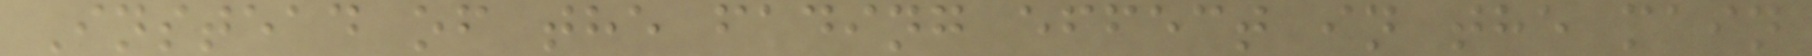Instead of the fading effect in the main
